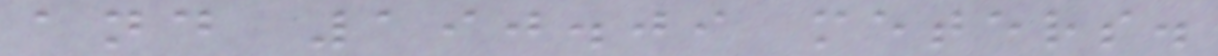and 190.09 meters.
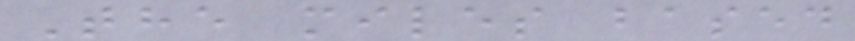The miles based
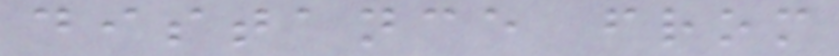distance from
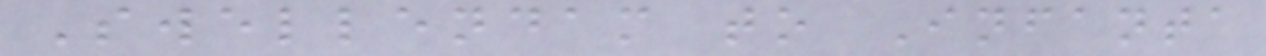Swellendam to Infanta
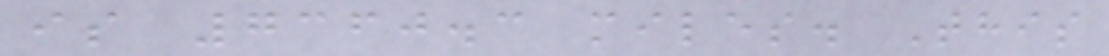is 7360.3 miles. This
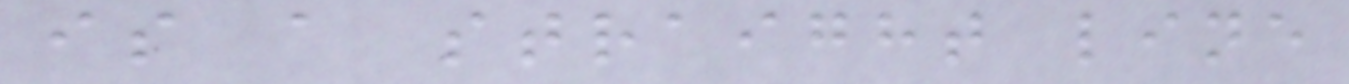is a straight line
